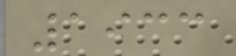1933
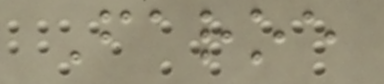Faroe
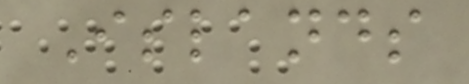Islands
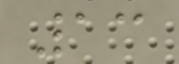13
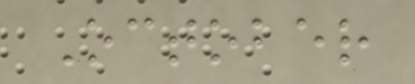October
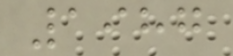1987
